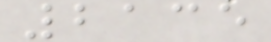2135
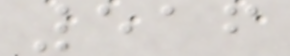516
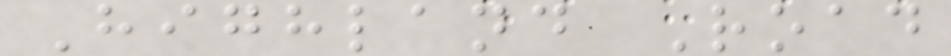Highland Road
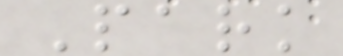Park
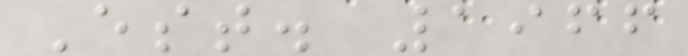Est. 1966
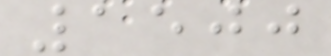1500
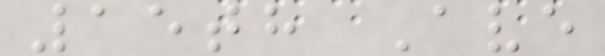15th Ave
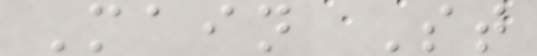Main St
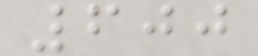600
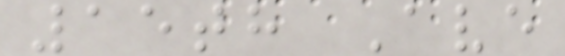15th Ave
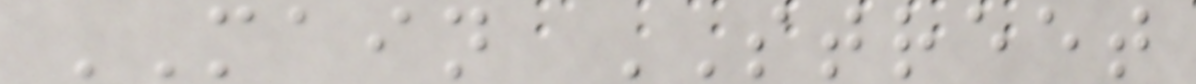MAIN STREET
